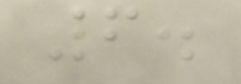6.
